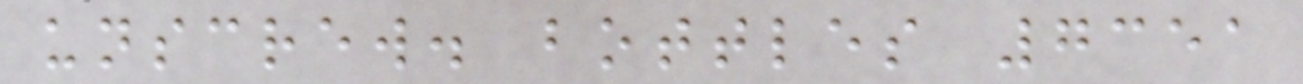unscrew. bottles 7351
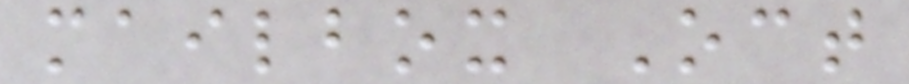mailbox Oct
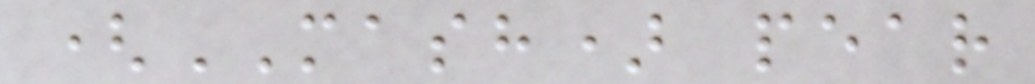(MASH) pear
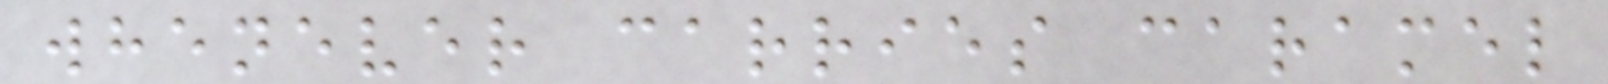whenever carries caramel
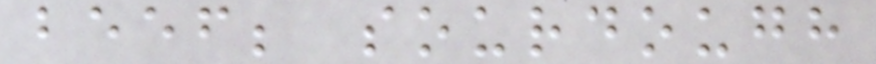beef; sourdough
